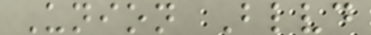Union Blvd
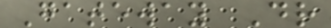Gateway Dr
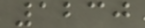1230
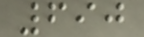690
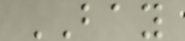BAY
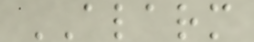ALARM
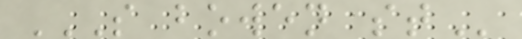S BOWEN ST
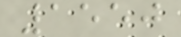1550
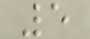5
